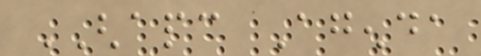GHAPC Agenda
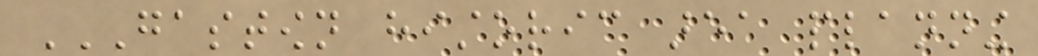GASTOWN HISTORIC AREA PLANNING
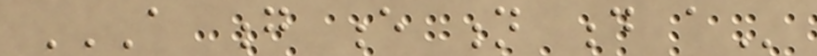A G E N D A
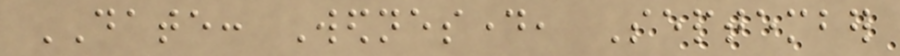DATE: Wednesday, September
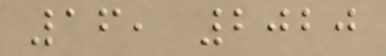16, 2020
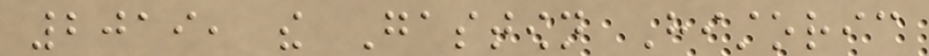2019, the Gastown Historic
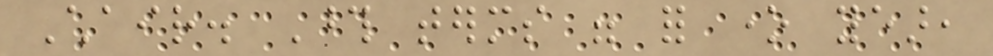Chair. Those terms were for one year,
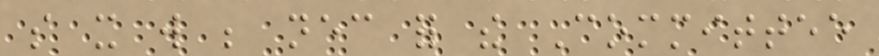so it will be necessary for the Committee
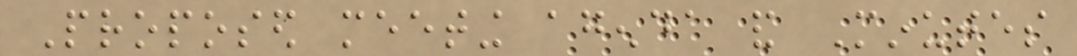Proposed meeting agenda and Minutes
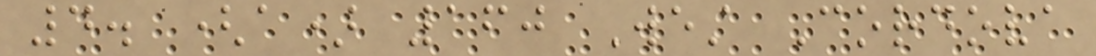4. (a) 160 West Cordova
